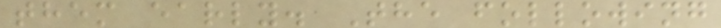them early. The following
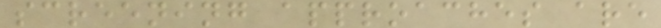screening approaches are
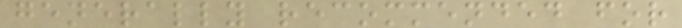generally recommended for
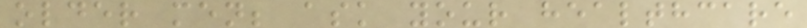older men; ask your healthcare
